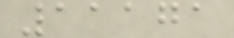11171
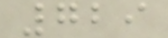729
